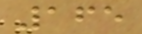165
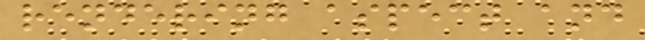rendering aspect and
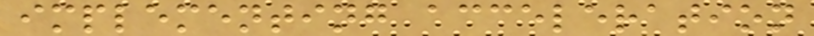implementing acceleration
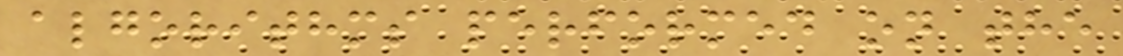algorithms performed on the
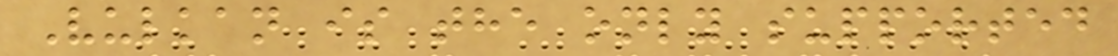Vulkan is the only supported
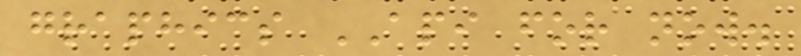graphics API for now.
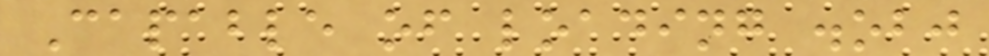Capable of loading .obj
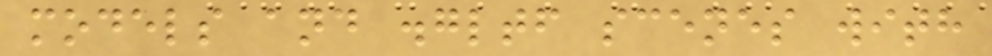models and .gltf scenes with
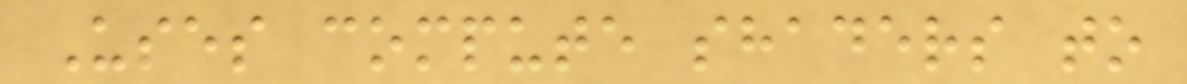Uses compute shaders to
